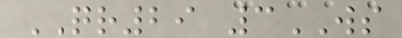QR29 3WS
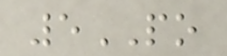5PO
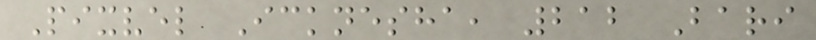Pixvel Icknesha, 212 Bari
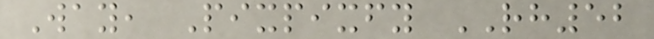Way, Pixpixfy RH52
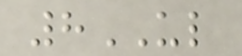8UL
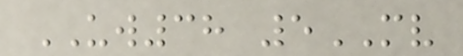UW38 5MV
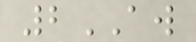2AW
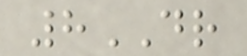8DR
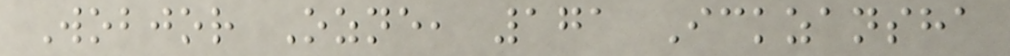Wobjor Ozne, 171 Ickzansha
